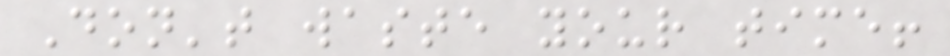Don't waste your time!
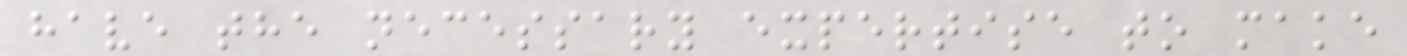have the necessary expertise to make
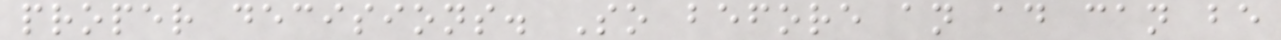proper decisions. So before an ad can be
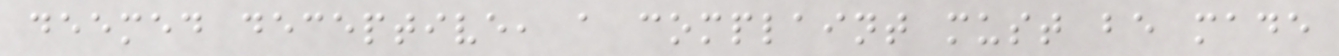deemed deceptive, a complaint must be made
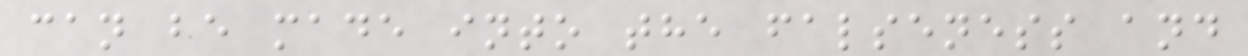can be made into the falseness and
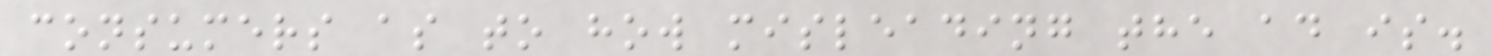consumers as to how misleading the ad is.
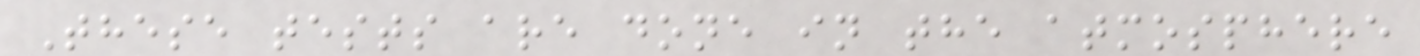These tests are done in the atmosphere
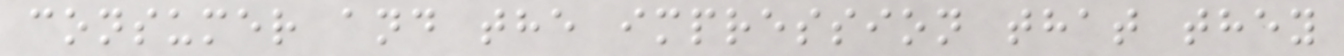consumer and the impression that they
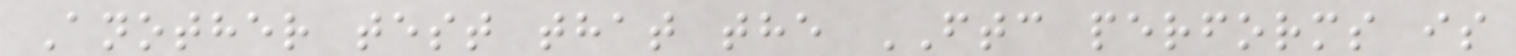Another test that the FTC performs is
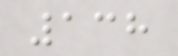138
